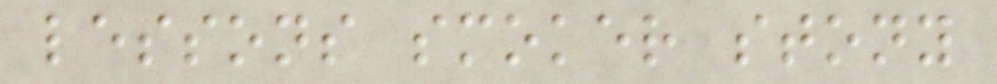lessons smoker stony
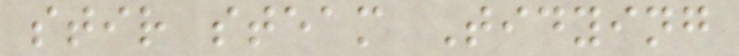stir steam Tidying
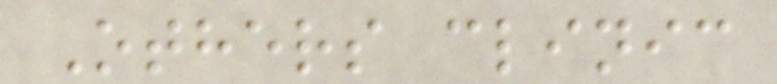Others clinic
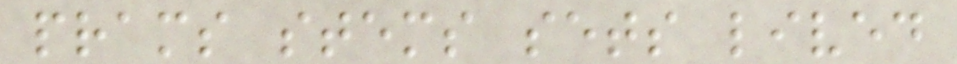prams stems sets lived
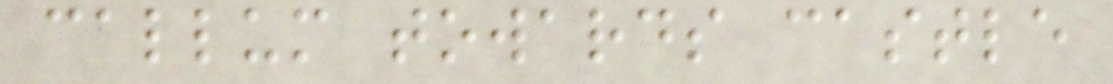callum towards castle
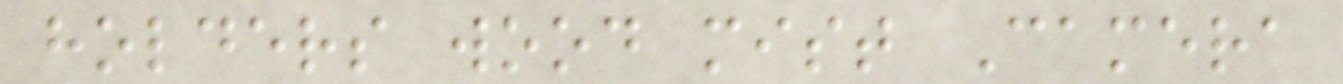holders wood mist Camera
